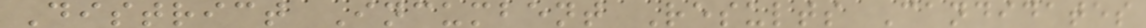District Incumbent Results Candidates
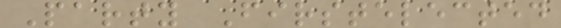Party Firstelected
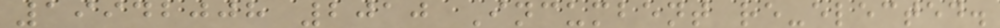19942008 2010 Incumbent re-elected.
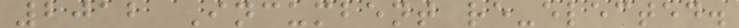2012 Incumbent re-elected.
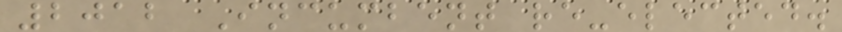2012 Incumbent re-elected.
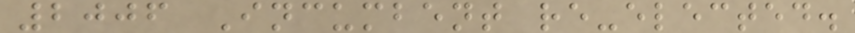2006 Incumbent re-elected.
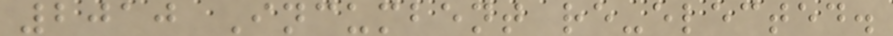2010 Incumbent re-elected.
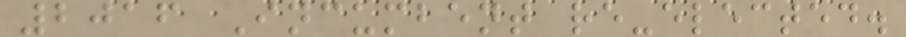2016 Incumbent re-elected.
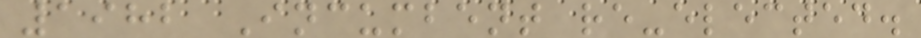1982 Incumbent re-elected.
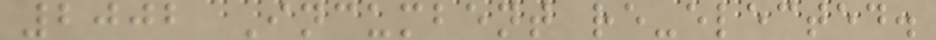2002 Incumbent re-elected.
